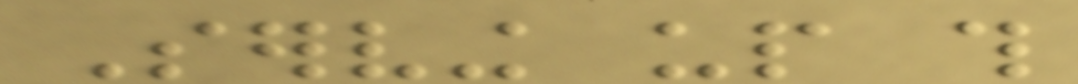Serving up this
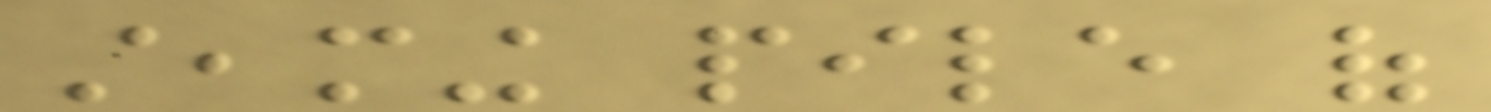steaming pile of
